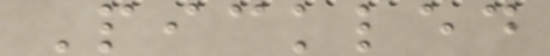Pickled
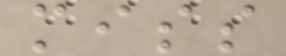miss
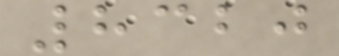8320
